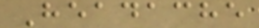Headache
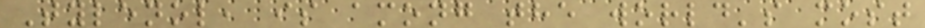Tylenol, is among the world's most
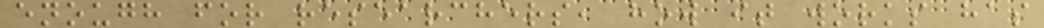enough for researchers, how it works has
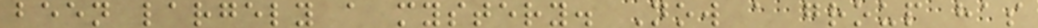been largely a mystery. Now a group has
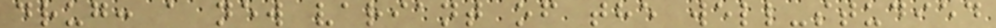drug: a new variant of the well-studied
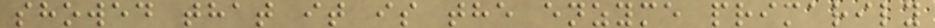showed that it is the enzyme primarily
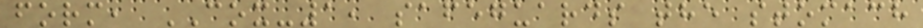form, COX-1, safeguards the stomach
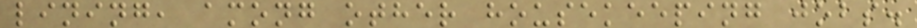lining, among other housekeeping jobs.
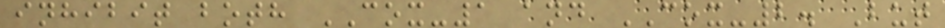inhibit both COX-1 and COX-2. But
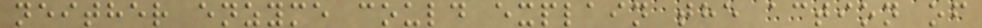neither enzyme could explain the action of
